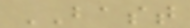BAST
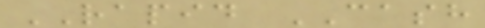RAPID CASH
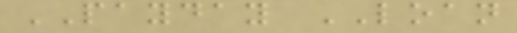PAYDAY LOAN
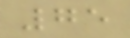75
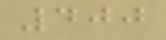400
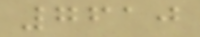7610
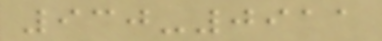930-0911
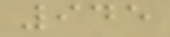945
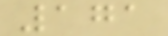171
